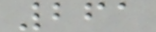261
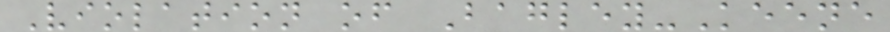Violation of Bagley-Keene
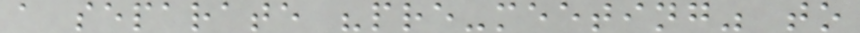a separate "pre-meeting" to
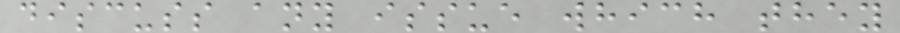discuss any issue which they
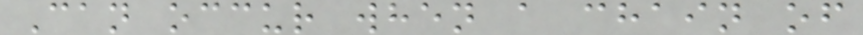Can occur when a chain of
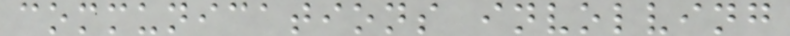communications involving
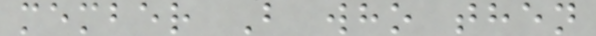member B who then
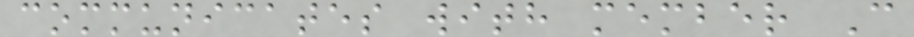communicates with member C
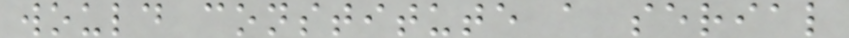would constitute a serial
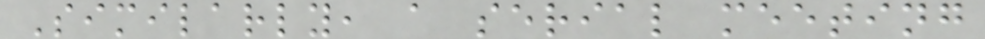Similarly, a serial meeting
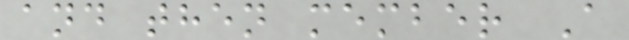and then member A
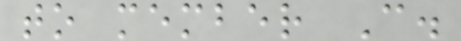to member C.
